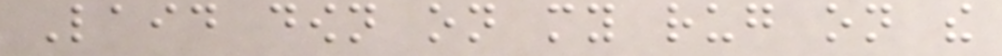Laid down on my rug on the
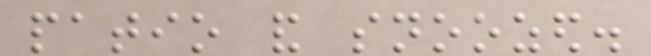patio and snoozed.
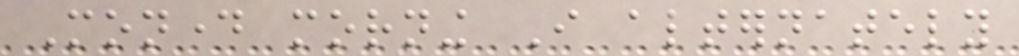Monday morning I alternately
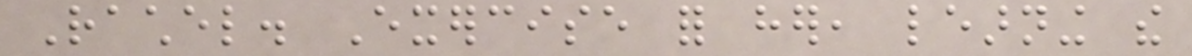Rachel. Exercise for her, learning the
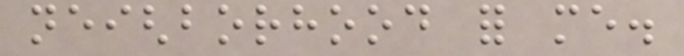neighborhood for me.
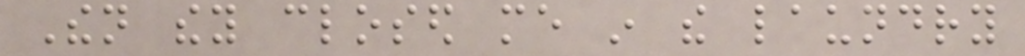Then they closed me in the laundry
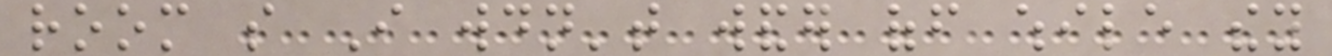room so I wouldn't wander off while they
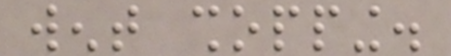went shopping.
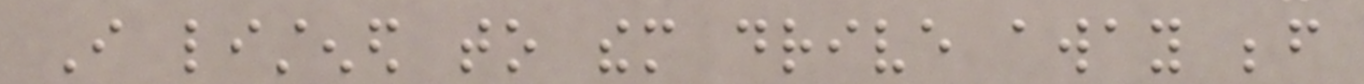I listened to them drive away before
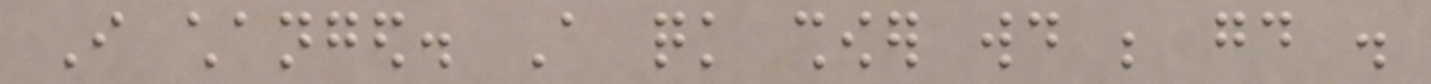I changed. A quick shower would be good .
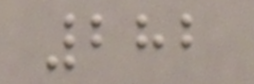282
